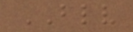BLV
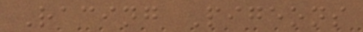Racing Pigeons
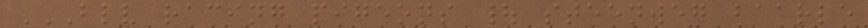BLV RACING PIGEONS | STEENWEG BAARLE
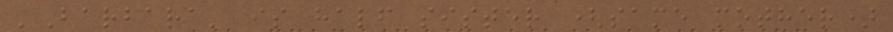'Barbara' is half sister (same mother)
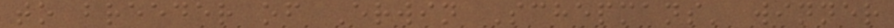to breeder of Erwin Schepmans' winner
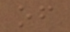of
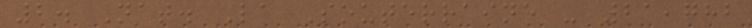2. Nat. La Souterraine - 21,782
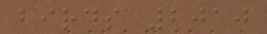birds 2010
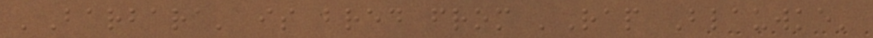'Barbara' is bred from 'Rap Blauwke'
